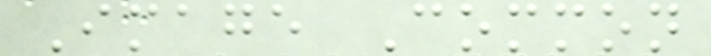Image Common
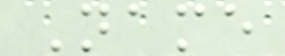Name
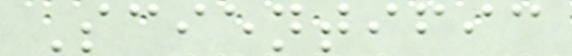Scientific
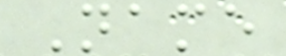Name
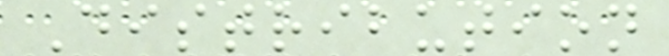Distribution
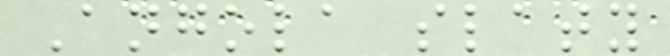Angola slaty
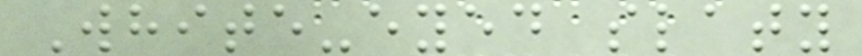White-eyed slaty
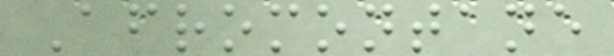Afromontane
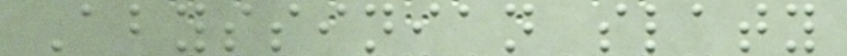Abyssinian slaty
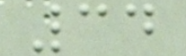34
